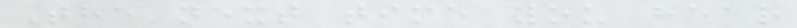The next time you hear
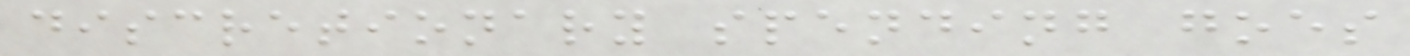discretionary spending goes
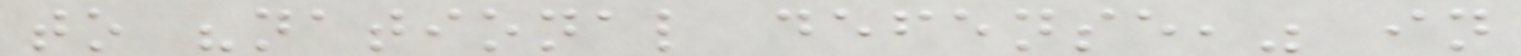to "national defense," in
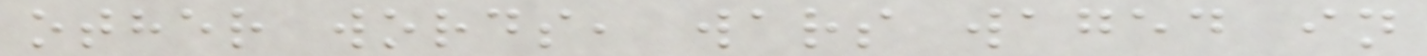other words, wars waged in
